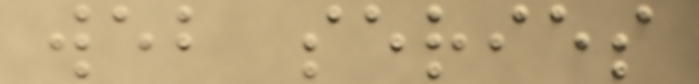web series
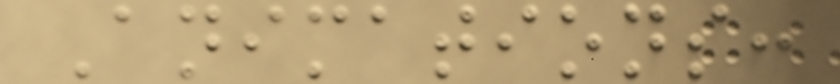Animations:
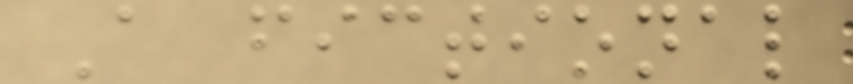A fictional
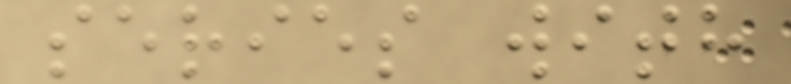series with
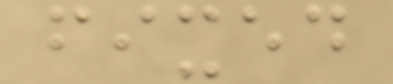fixed
